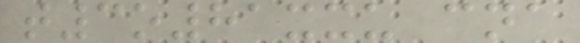t3o81xxu cna
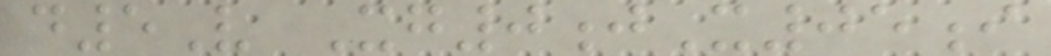d5V Xg0jX05i
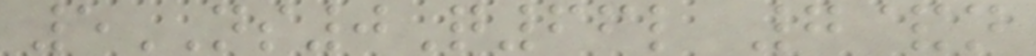5NS0Q66l 7&n
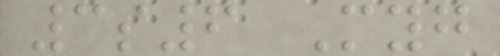3s6 Myg
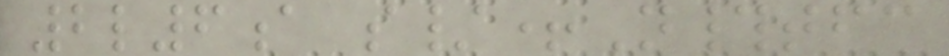2l6a s/+N#tfc
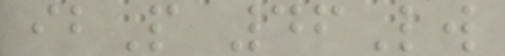ibP 46Lw
